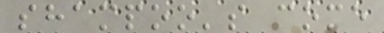shampoo's come
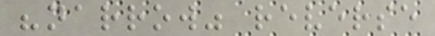"narrow" reverse
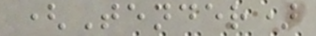(Tender)
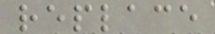replace
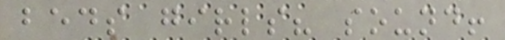beds girls? sound!
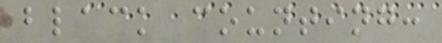black counting:
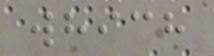which
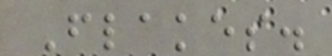Flakes.
